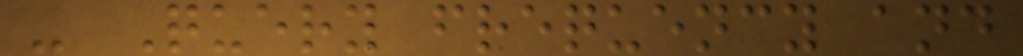- Query frequency and
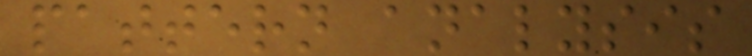pattern analysis
